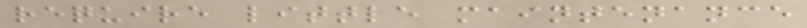require little maintenance
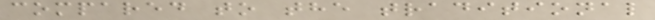compared to the traditional
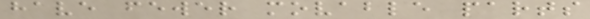have fewer movable parts
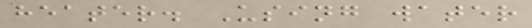heater. Using water
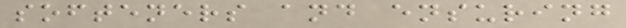softeners and ensuring
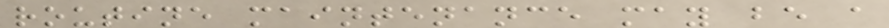routine maintenance may be a
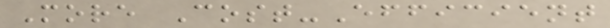More Cost-Efficient
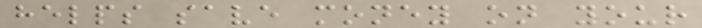helps save money on your
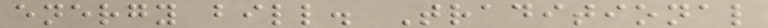energy bill. Traditional
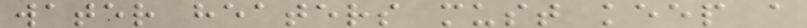water heaters must keep a
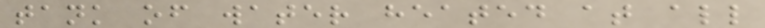tank of water heated at all
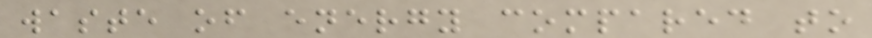waste of energy compared to
